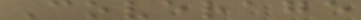Coverage
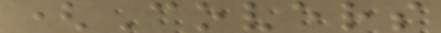(Covers
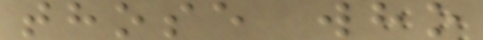those who
